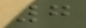7
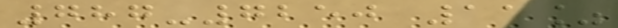787-7250 11%
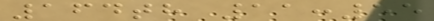164th 11:55
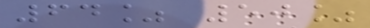64% 50%
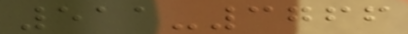511-3766
